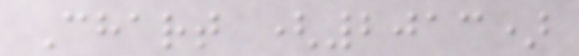Chart (2013)
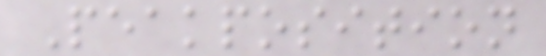Peakposition
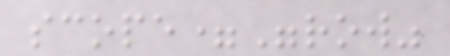scope="row"
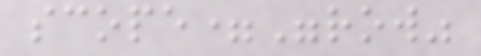scope="row"
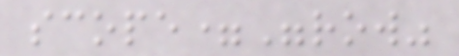scope="row"
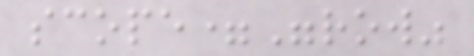scope="row"
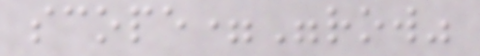scope="row"
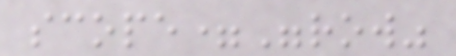scope="row"
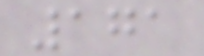171
